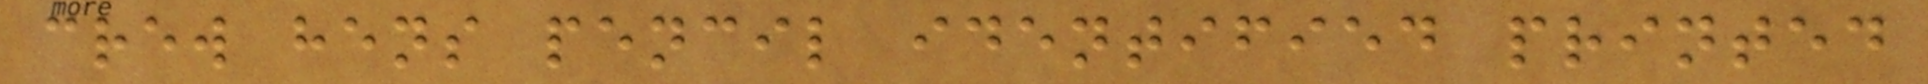crew hens pencil identified printed
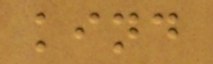kind
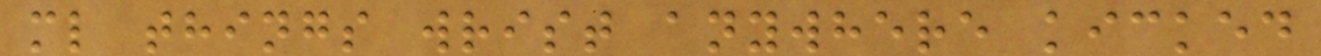ml things wrist anywhere kicked
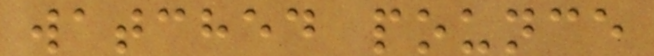watched pounce
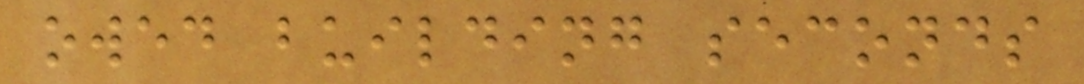owed building seconds
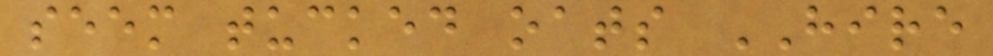seem tucked oats HIRE
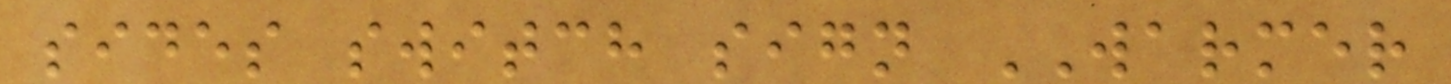sides switch sign WARMER
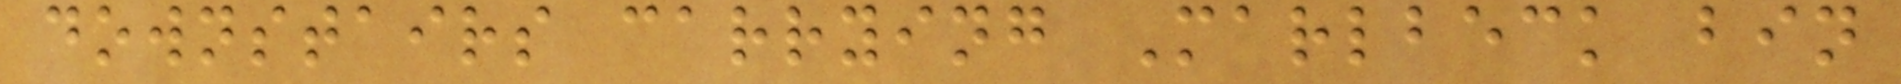downstairs carrying Marlbeck bin
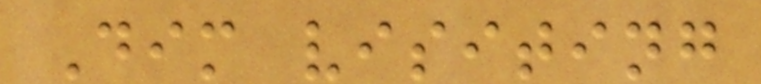Dim visiting
